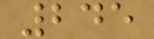245
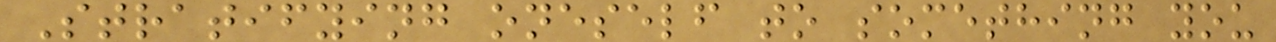Stratifying oneself to something you
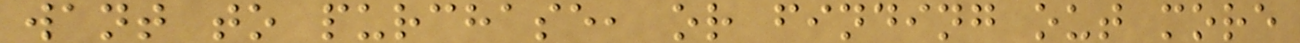want to purchase, or finding out more
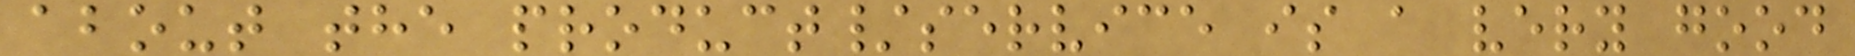about the product/service is a very good
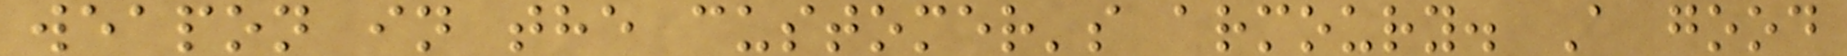weapon in the customer's armoury. A good
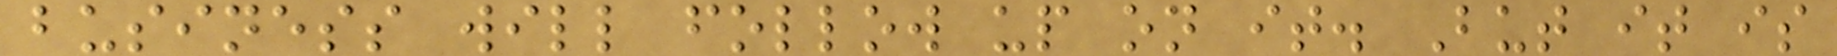business will follow up on it. But it is
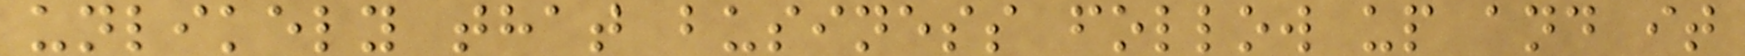unlikely that business follow up and it
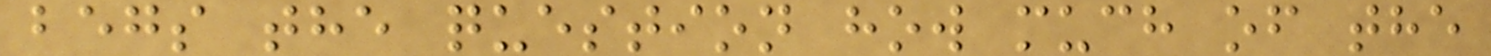begs the question how much of the
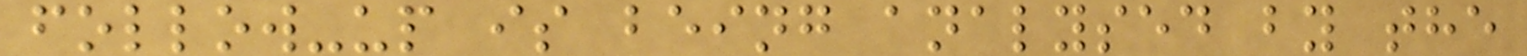follow-up is being analysed by the
